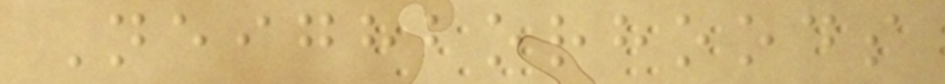Neighborhoods
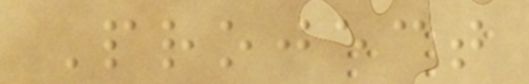Project
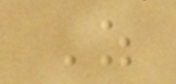Z
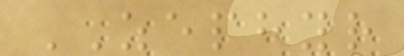ZEPHYR
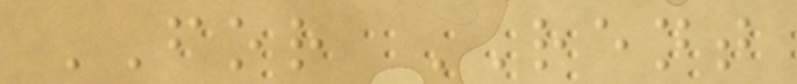FOR RENT
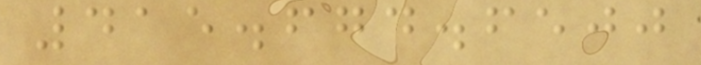415.674.6500
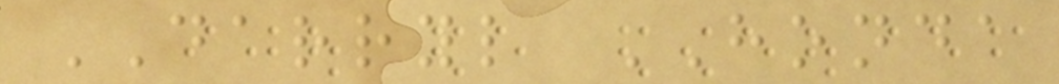DARRYL HONDA
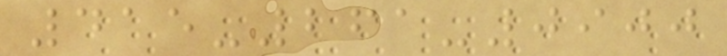415-261-0900
